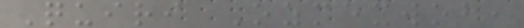Quiri Ozmexwob,
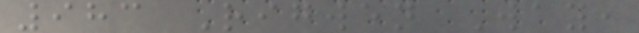983 Rigwen Way,
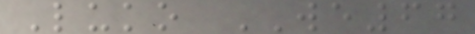Luko WE67
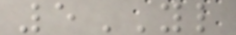5YL
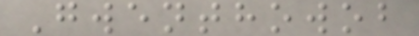Gwenthowob
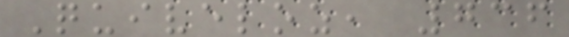Quiveloz, 736
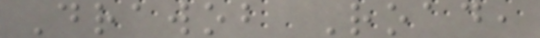Drawob Road,
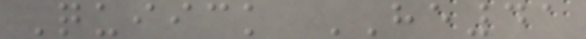Quiick HE41
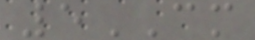5CM
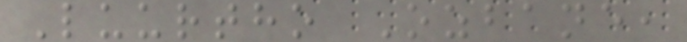Luurtho Ozbane,
